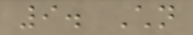9. Children
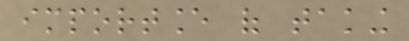importance of taking
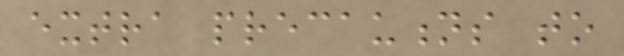extra precautions to
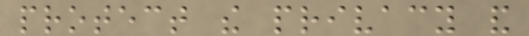protect the privacy and
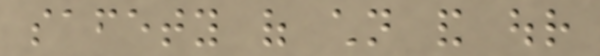safety of children and our
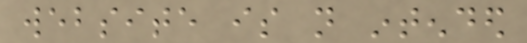website is not intended
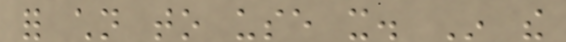for children to use it. In the
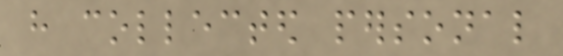have collected personal
